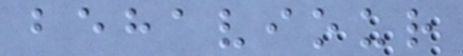behaviour
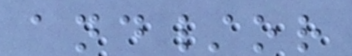and/or
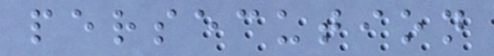persecution
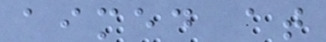aimed at
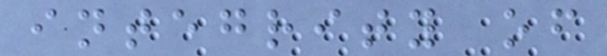integrity of
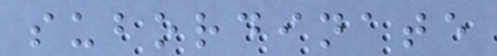subordinate
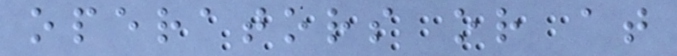operators or at
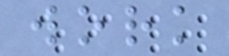work
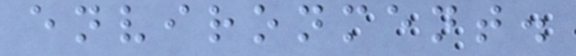environment.
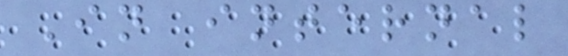In internal
